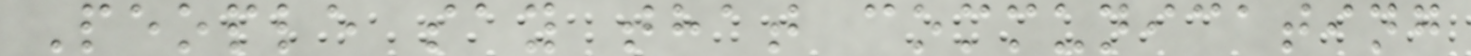People say that communicating
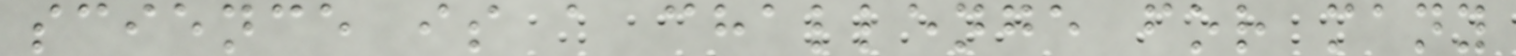science is a challenge for many
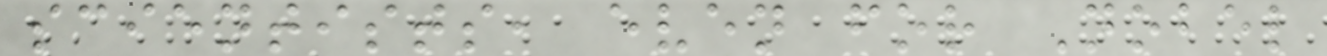scientists, even for Nobel
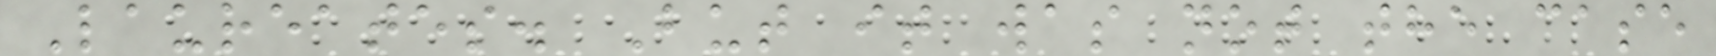Laureates. But it was not the case
